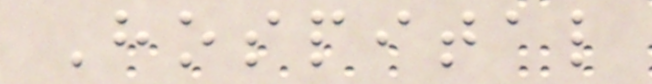Hospital
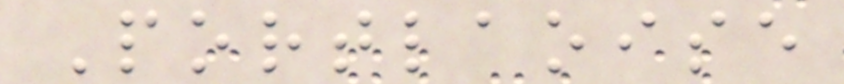Portlaoise
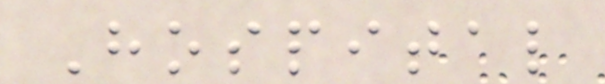Hospital
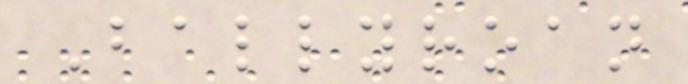Ballyroan
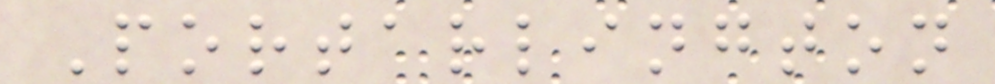Portarlington
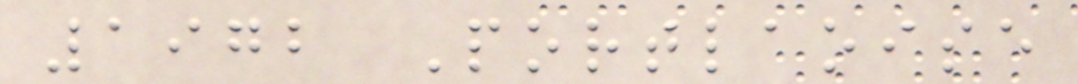1972 Portlaoise
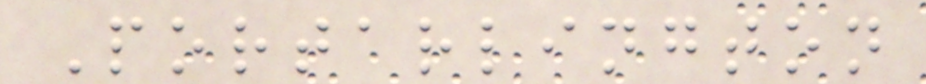Portarlington
